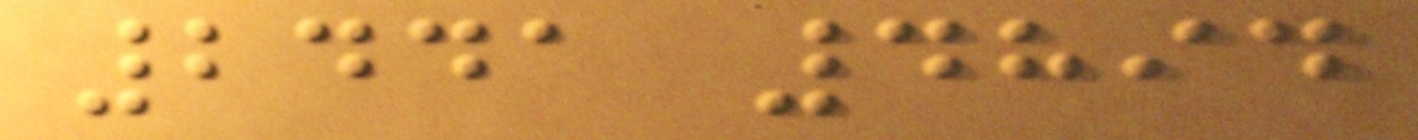2441 4894
